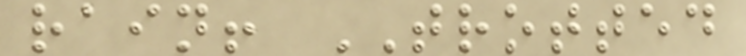rain! TROTTED
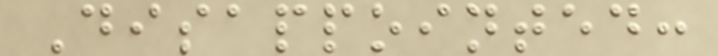Disappointed:
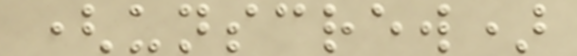(unscrew)
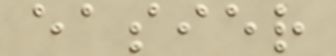easier
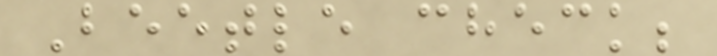Beetle check;
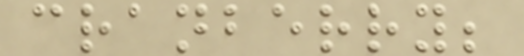cranberry;
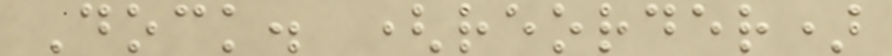Dock. (reorder)
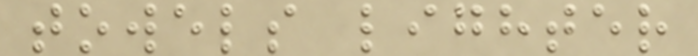towels lighter
